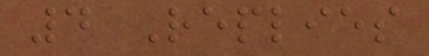4 Replies
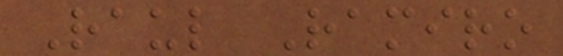Raul Ramiro
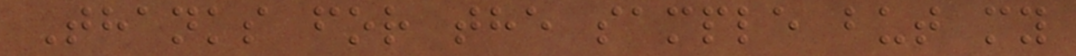Thanks for the sample but my
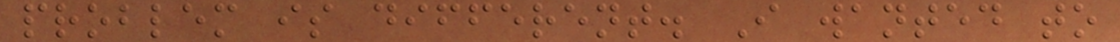problem is different. I wanted to
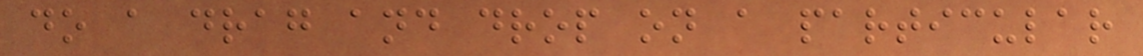do a drag and drop on a particular
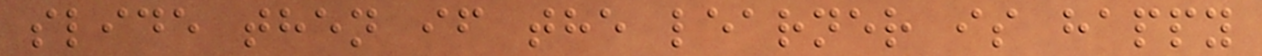slide then if the learner is happy
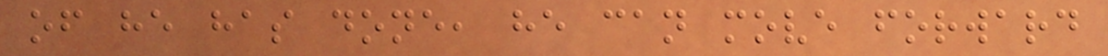of he has done, he can move forward
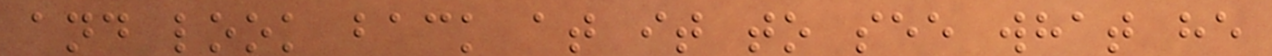and look back at it to see what he
